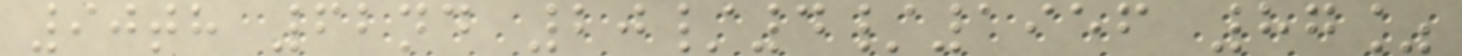90th 62nd 20/4/1956 87%
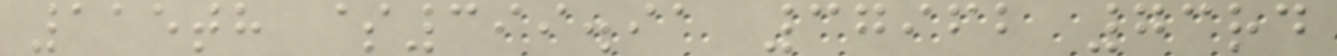115th $399.91 37962 73rd
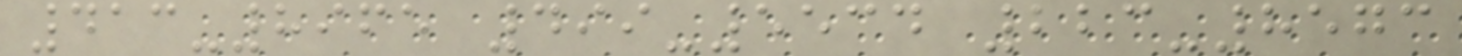413-8965 499-5534 223-8573
